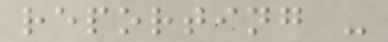reporting -
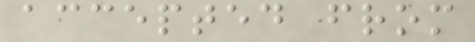accepted from
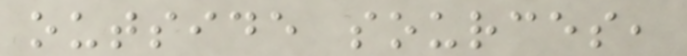outside sources,
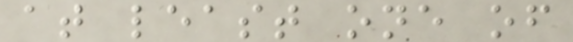at least one of
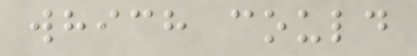which could
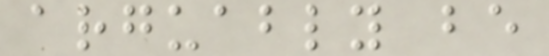arguably be
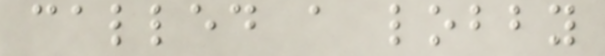called a lobby
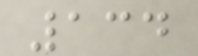134
